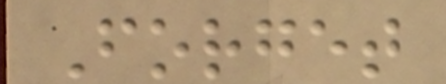Forget
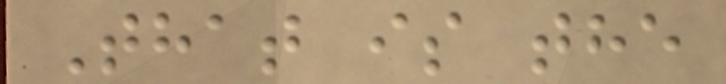That is the
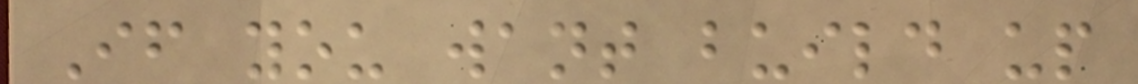If you want build up
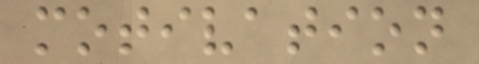motivation
